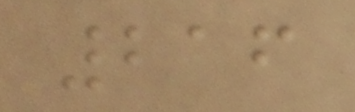216
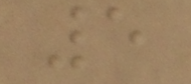5
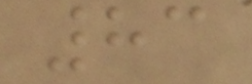83
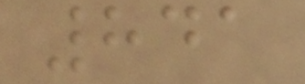841
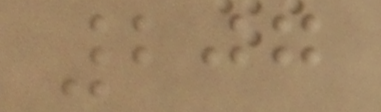207
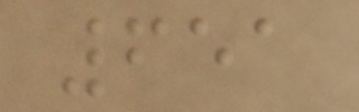651
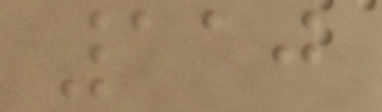110
